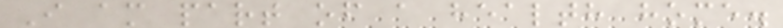I am part of a health home.
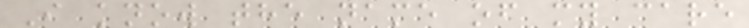I know the name of my care
